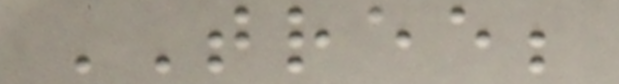TREE;
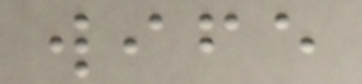wife
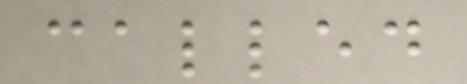called
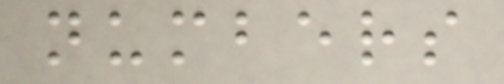numbers
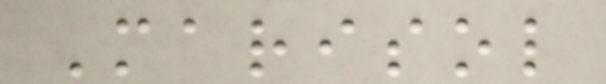Marisol
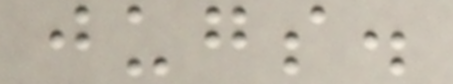jugs.
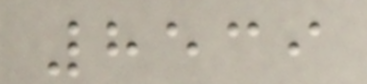8539
